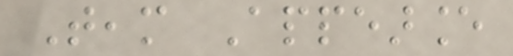Team Appearance
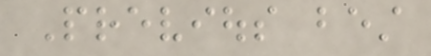Previous best
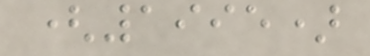(1995)
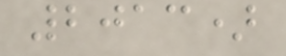2013)
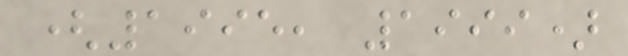(1995, 1999)
